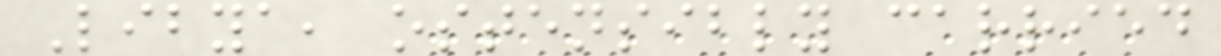Libya, ostensibly carried
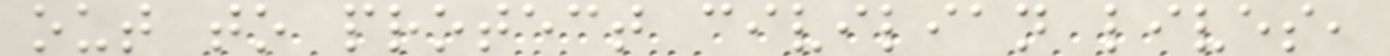out to protect civilian lives,
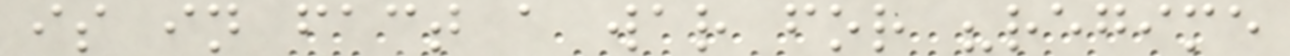is in fact a war for "regime
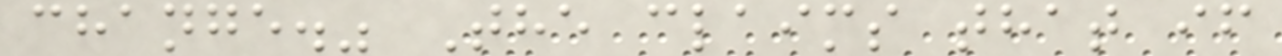change." The claims that if
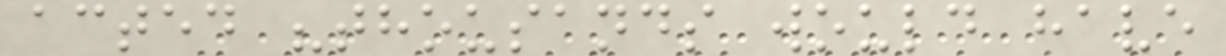acted "thousands would have
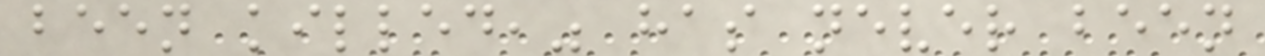been killed," has never been
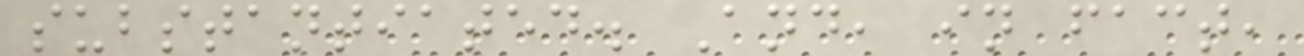substantiated. And, in fact,
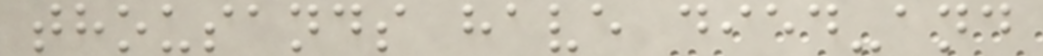thousands have died-and
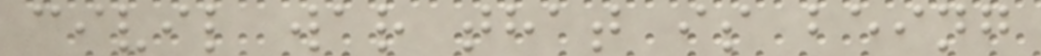civil war that is being
